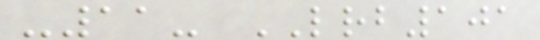-11- LRB101
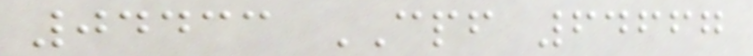04433 CPF 64667
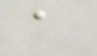a
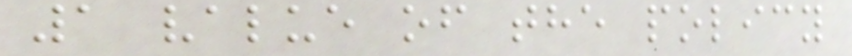1 value of the policy
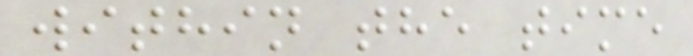within the time
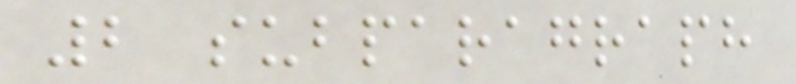2 subparagraph
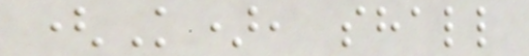(K), shall
